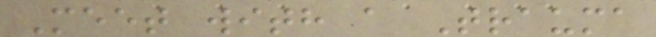Meet with a Trauma
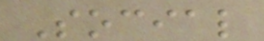Social
